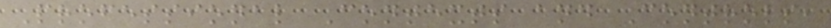Professional Contexts and Controls,
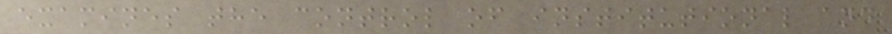examines the control of institutional and
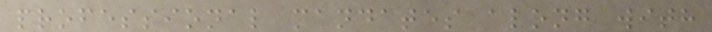professional mandates along with
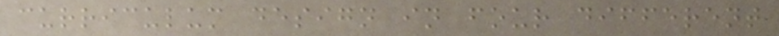curriculum design in four different
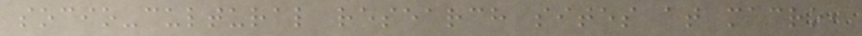socio-cultural research sites at macro,
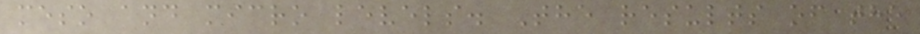meso and micro levels. The results of the
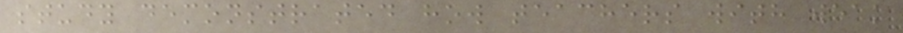study demonstrated how teachers with weak
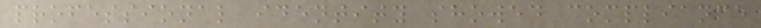professional identity showed compliance
